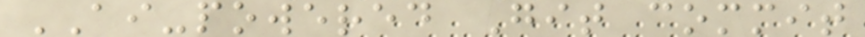AI-powered Git commit
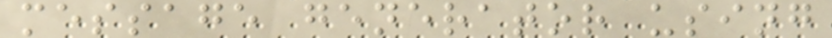message generator using
